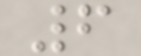6
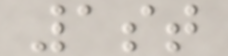1st
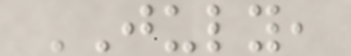JULY,
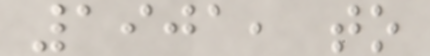1901, to
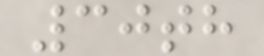30th
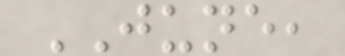JUNE,
